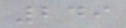249
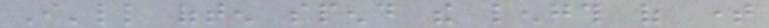I'll often spend the length of time
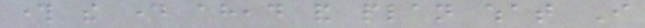through the day ahead and plan what I
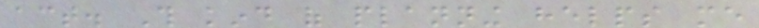act. This kind of planning helps me
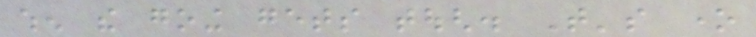when the going gets tough. That's one
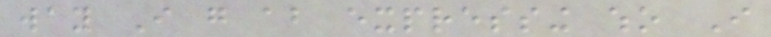way I go about expressing who I
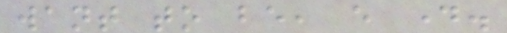want to be, every day.
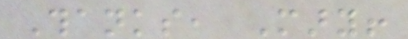Thanks, Mary!
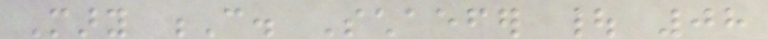Mary C. Schaefer | 08
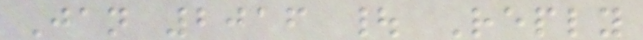Jan 2016 | Reply
